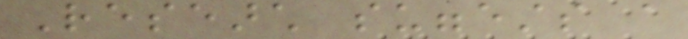Research suggests a
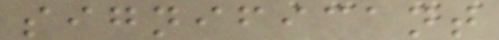significant
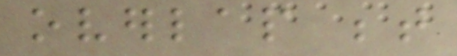overlap between
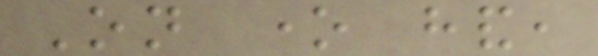On one hand,
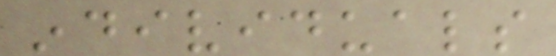individuals
